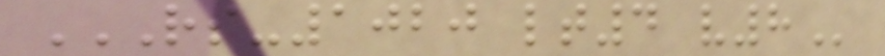RS-1020 LT4 V8
